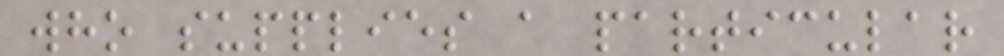who supplies a particular
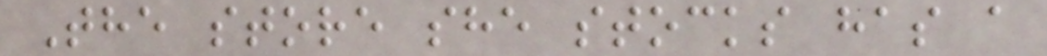The store she stocks has a
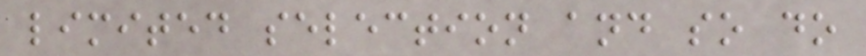limited selection and so do
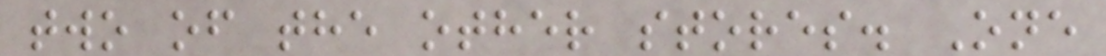two of the other stores. One
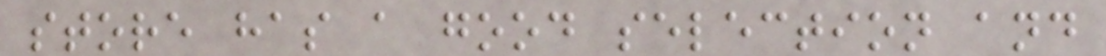store has a good selection and
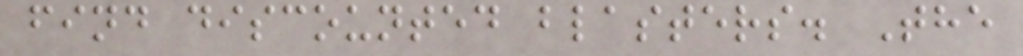find discounted blasters. The
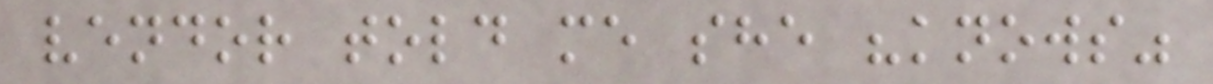vendor told me she "knows"
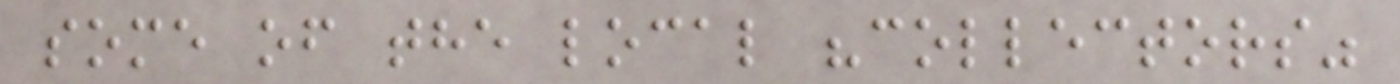some of the local "collectors"
